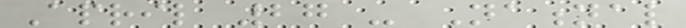April 27 - National
